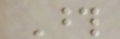Those
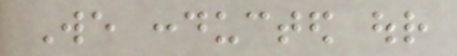We conducted our
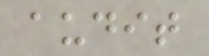audit
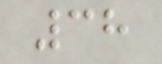38
